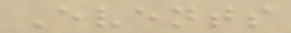Events
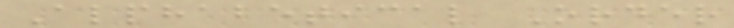Alphabetical Order
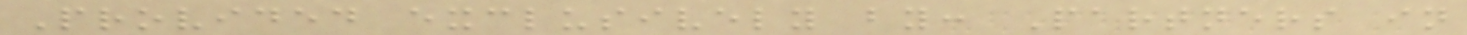Provided exclusively by: Partners in
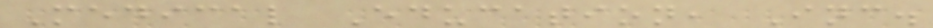Medical Education, Inc.
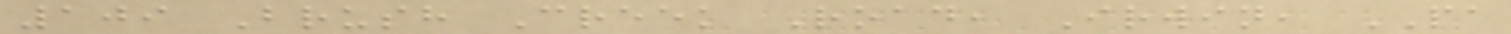109 Brush Creek Road, Irwin, PA
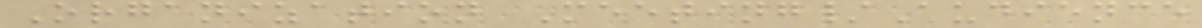Organization Meeting/Audience
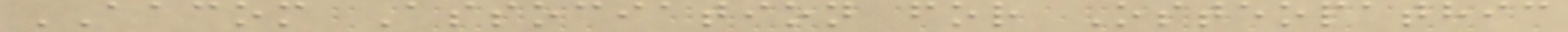AACOM Association for Osteopathic
